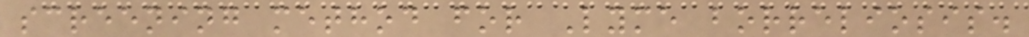screening method for Lyme borreliosis.
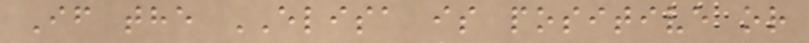If the ELISA is positive or
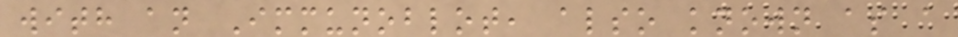with an Immunoblot, also known as a
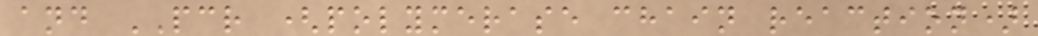and PCR (polymerase chain reaction)
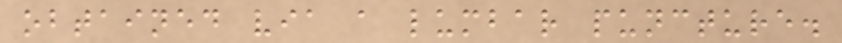obtained via a lumbar puncture.
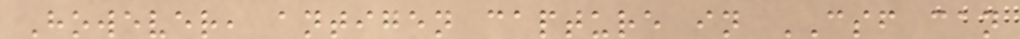However, antigen capture in CSF can
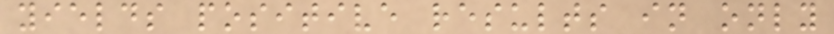yields positive results in only
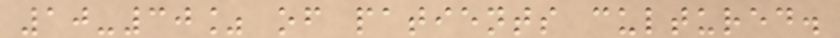10-30% of patients cultured.
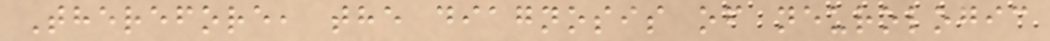Therefore, the diagnosis of neurologic
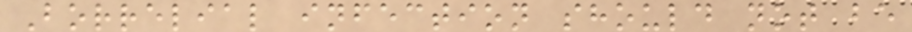Borrelial infection should not be
